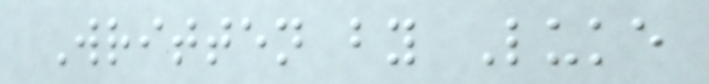Written by Luke
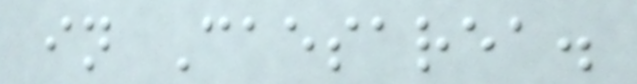in Caesarea.
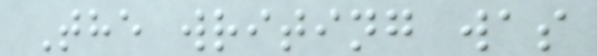The writing was
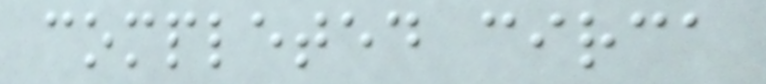completed circa
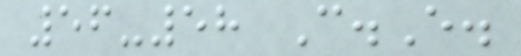56-58 C.E.
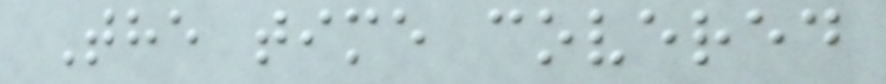The time covered
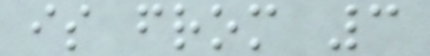is from 3
